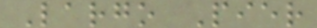Largo Pier
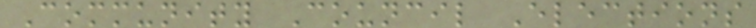Community Council Elections
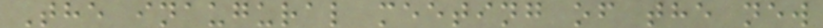The inaugural meeting of the new
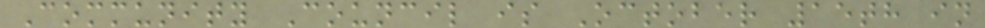Community Council is October 15th in
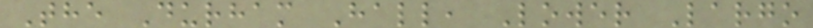The Durham Hall, Lower Largo
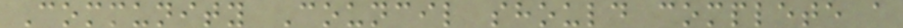Community Council should complete a
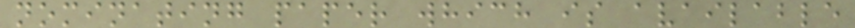nominating paper which is available
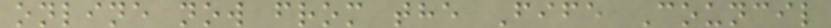online now from the Fife Council
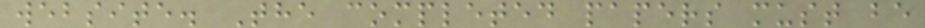website. The completed papers must be
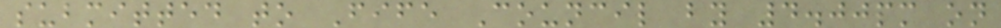submitted to Fife Council by 4.00pm on
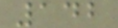142
